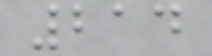214
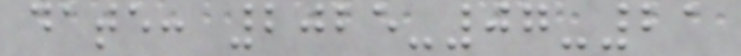date: 2025-07-21
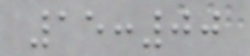15:00
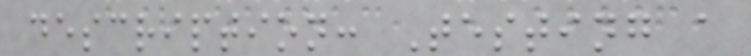description: Testing a
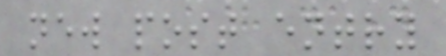new post entry
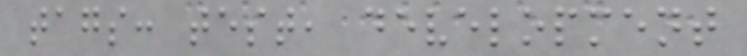tags: test, development
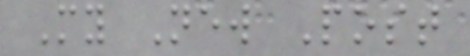My New Post
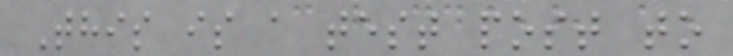This is a test post to
